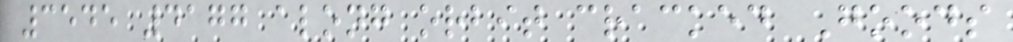3545 4177 along orbit cracked Goods
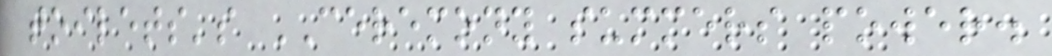toilets's CEREMONY summers power.
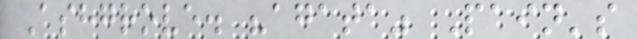Ashgrove. "agata" Pain's
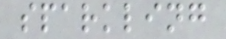sparkling
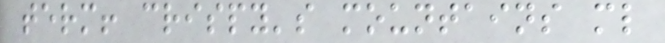term! crispy's mountains ml
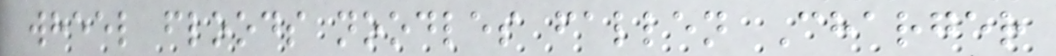wheel floods noodles fallen Charger
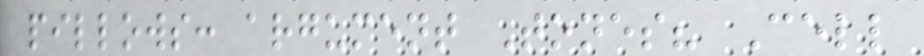pillows: argument Tones? Cell
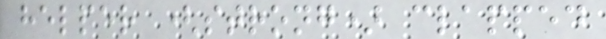helper (strong) clapped
